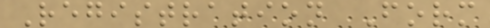Registration Form
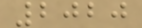2020
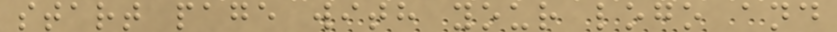start page with your logo and
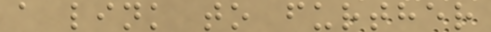a link to further
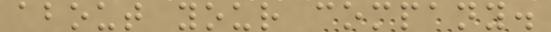about your company.
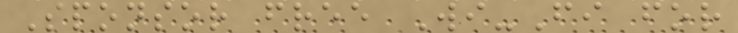Sponsor free Wi-Fi for
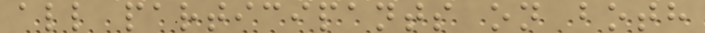all participants on both
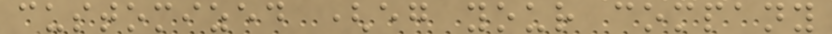customized (eg your company
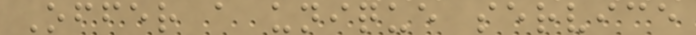Offer a unique service
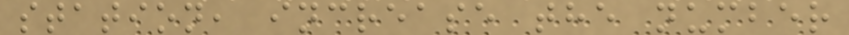station, increase the number
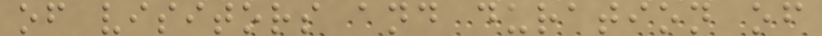of visitors and duration of
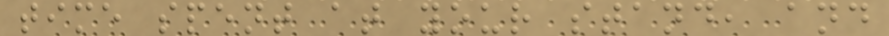time spent at your stand, and
